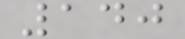140
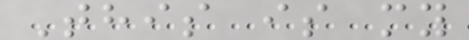This is my
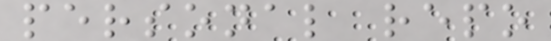personal repo
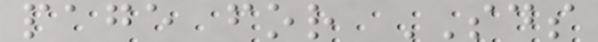page for SDS
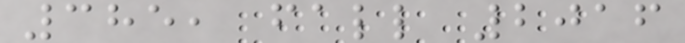385, fall 2016
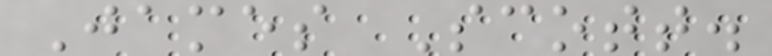James Scott.
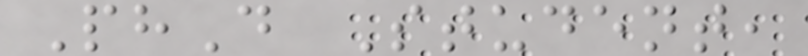PhD Student,
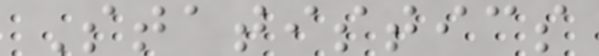Statistics
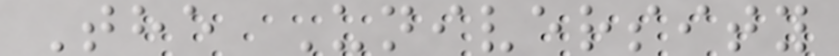The University
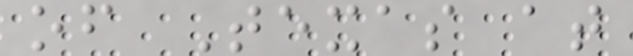of Texas at
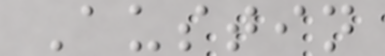Austin
